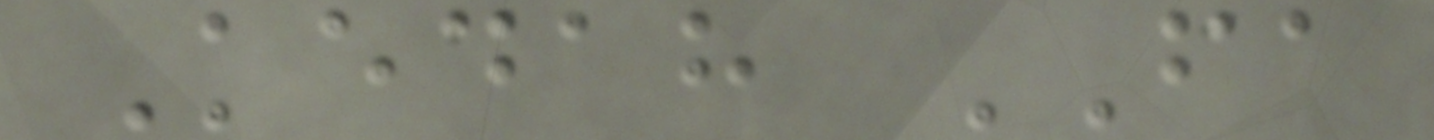Kedah FA
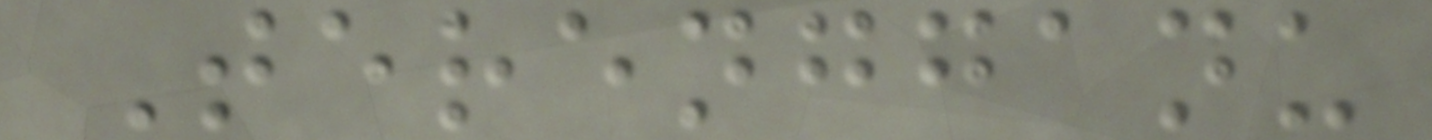Terengganu
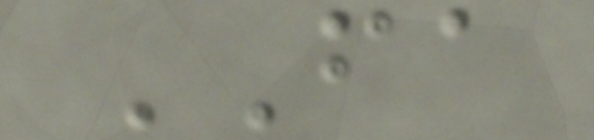FA
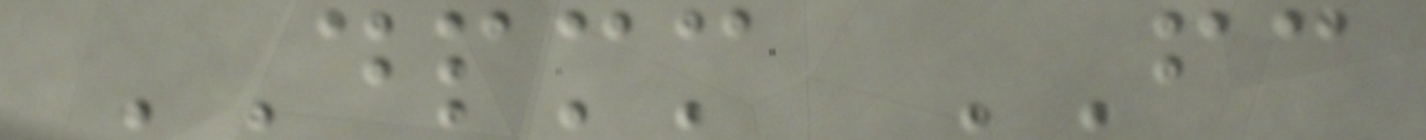DPMM FC
